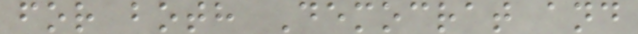for both Democrat and
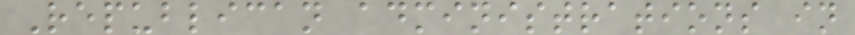Republican administrations in
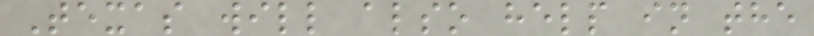Texas will also help in the
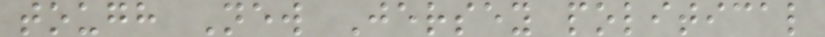tough New Jersey political
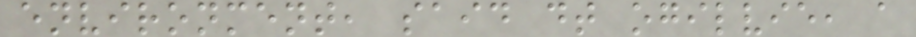environment, said dt ogilvie, a
